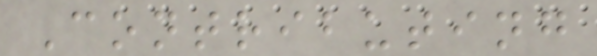Contributing
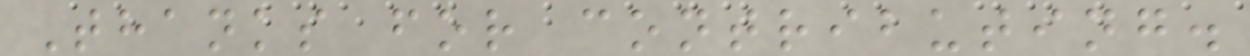Thanks for contributing.
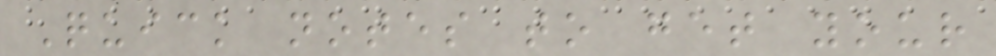Quick notes to get your
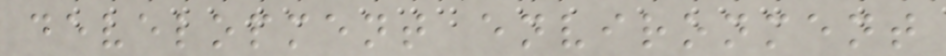development environment
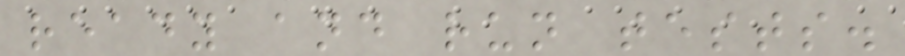ready and run tests.
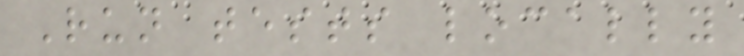Run tests locally
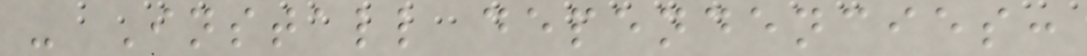- Install dependencies:
